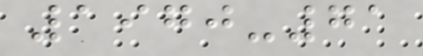1970-71
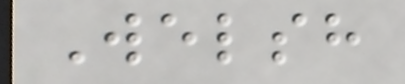Welsh
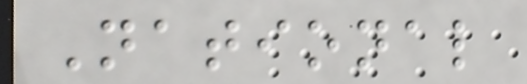National
